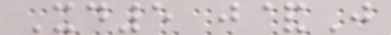Xd5 j&J
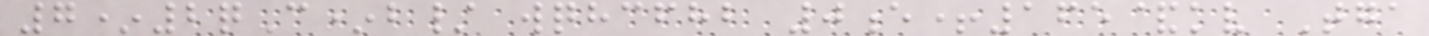7*2qC*b/ wqhcfhb 0e+165&kv Tga
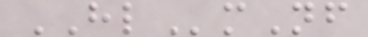HLmNf
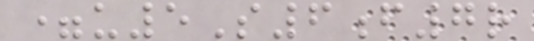=u5S6f7r
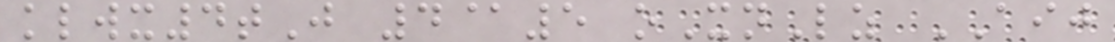klwx4tJ 4@5 oXnLz AIJ
